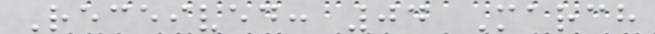Received: 04 March
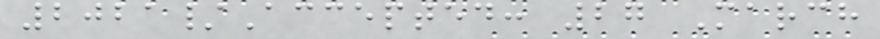2021/Accepted: 27 March
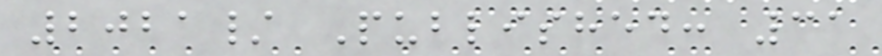2021/ Published: 31
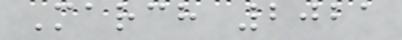March 2021
